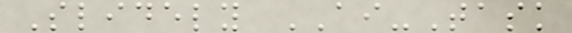Slidely AI-Task
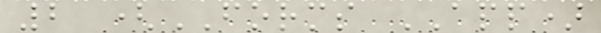2 (FORMS APP)
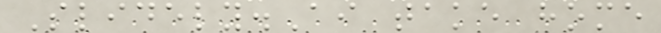Slidely.Ai take home
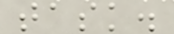task.
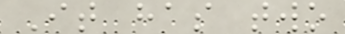It has two
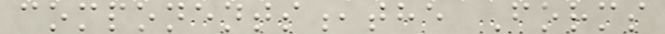components,the Forms
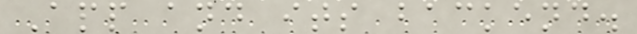App and its backend.
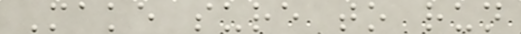Make sure to run
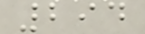294
